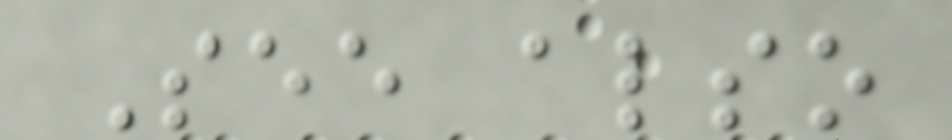See also
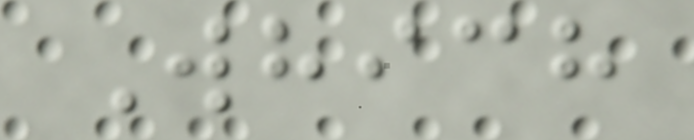Which
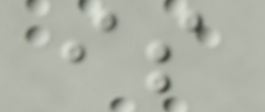is
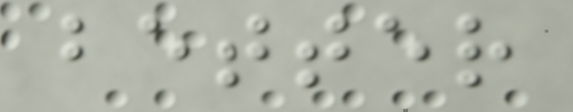better
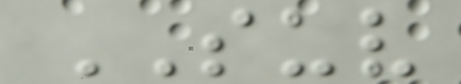SUV
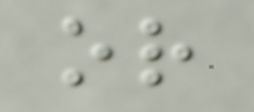or
